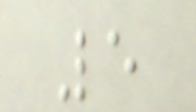5
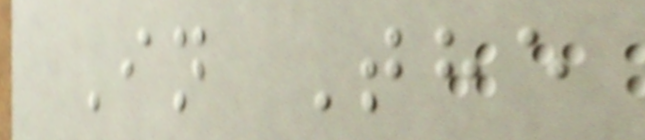In The
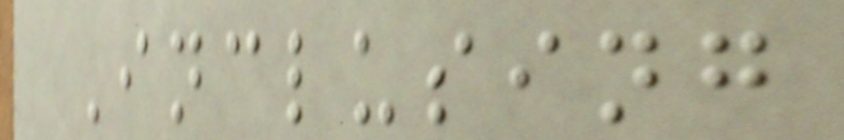Inclusing
